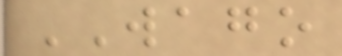WAGO
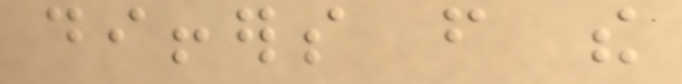differs from the
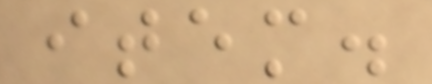item.
